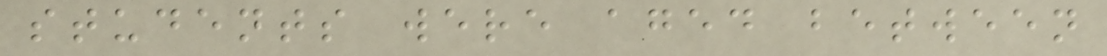students were aged between
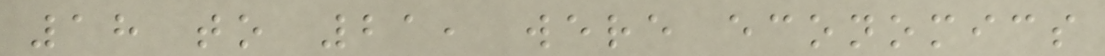18 to 21, were economics
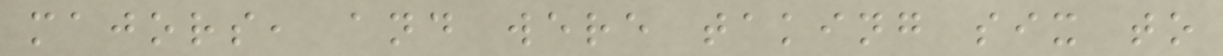majors, and were taking six to
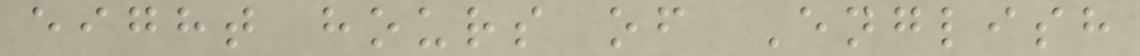eight hours of English
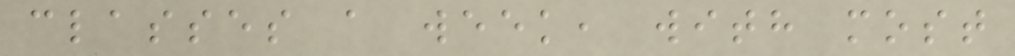classes a week, with most
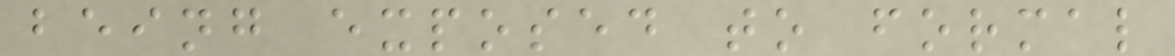being exposed to formal
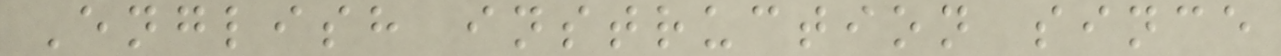English instruction since
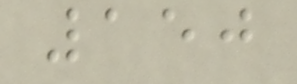150
